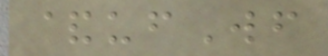&ufWf
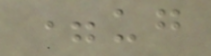=ug
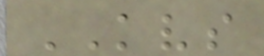KVS
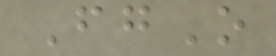FgO
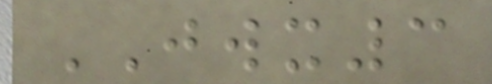JWX3
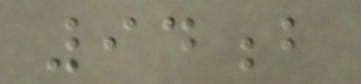94b
